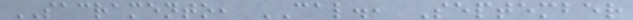SACRAMENTO, CAL., September
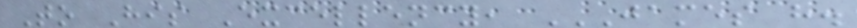To His Excellency, JAMES H.
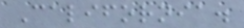California.
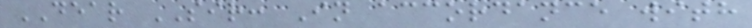DEAR SIR: In accordance with
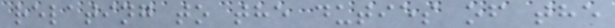relating to the duties of the
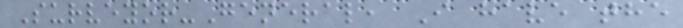Surveyor-General, I have the
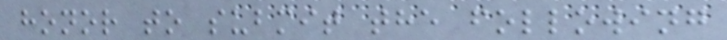honor to submit the following
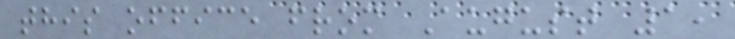this office from August 1,
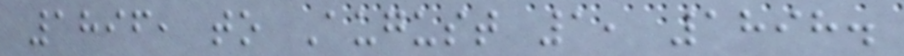1896, to August 1, 1898.
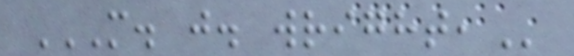M. J. WRIGHT,
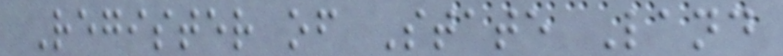Register of State Land
